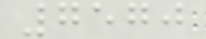7570
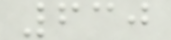630
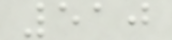510
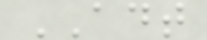ADT
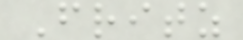Fritz
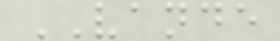VANDE
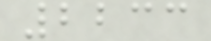2233
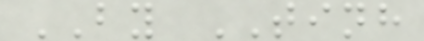BY TINH
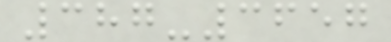387-3657
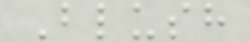Blush
